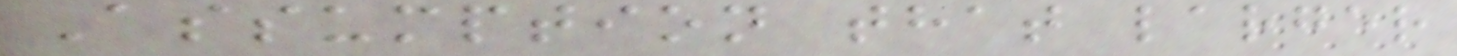Assumption that larger
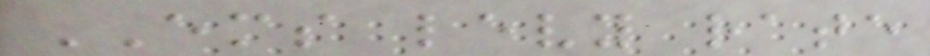EMS levy rate
